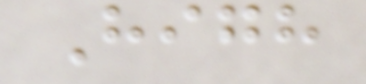High
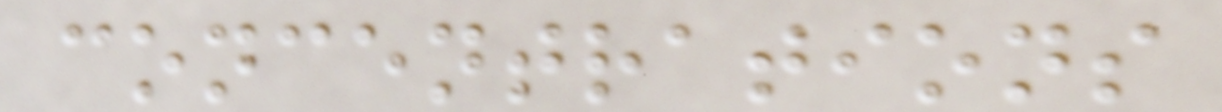concentrations
